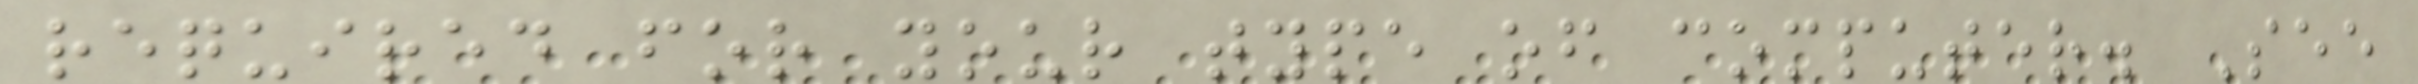required for your type of computer. See
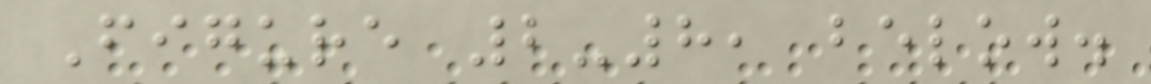Figure 2-8, below.
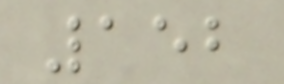152
